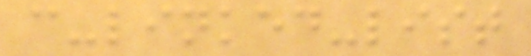c-linked-list
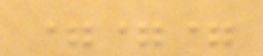===
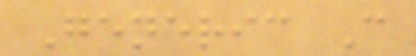Generic C
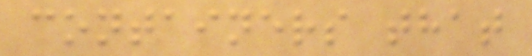containers that
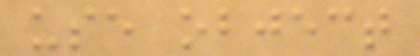use object
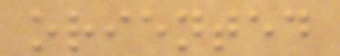oriented
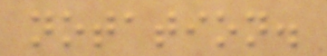notation.
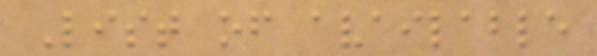List of available
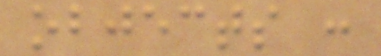objects :
